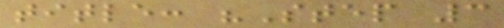title: "Step 3
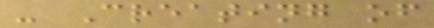- Creating of
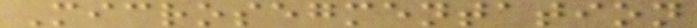Microsegmentation
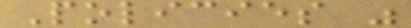Policies "
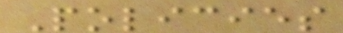Policies
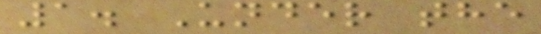1. Under the
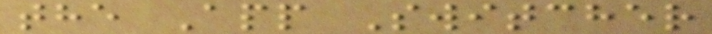the App Switcher
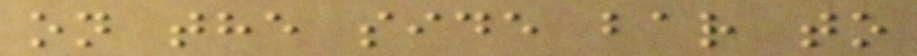on the side bar to
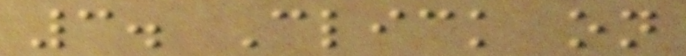3. Click on
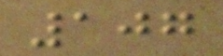107
